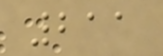211
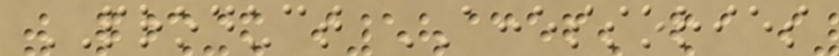PRODUCT ACCESSORIES
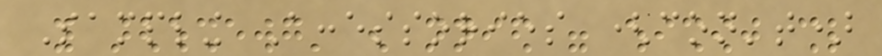Sampling Accessories (con't)
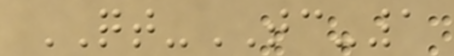QT-TC-1
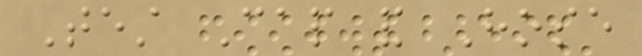Test Cap and Hose
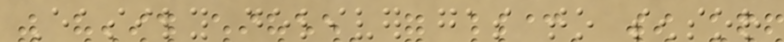Easily deliver gas to sensor
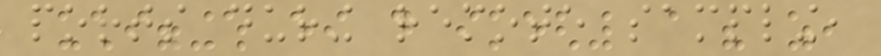ports during remote sampling,
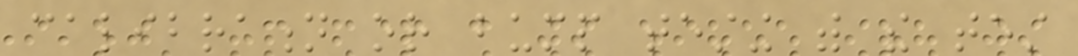calibration or bump testing with the test
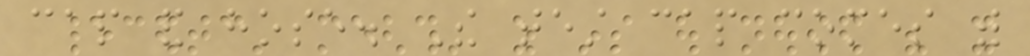cap and hose. The test cap comes with
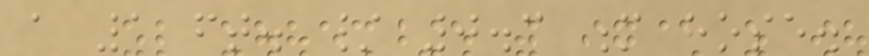a 1 ft. / 0.3 m hose.
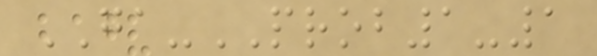GA-PROB1-1
